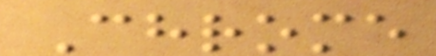Chrome
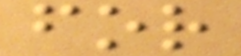for
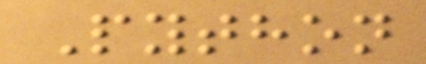Python
